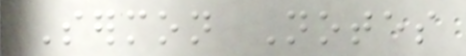Sermon Notes
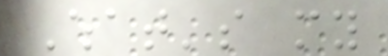What's my
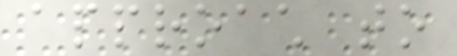approach to
